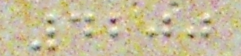4200
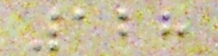128
